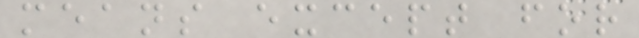means except for
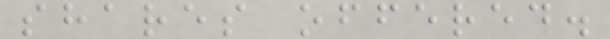shares offered.
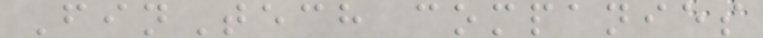FinTech companies
